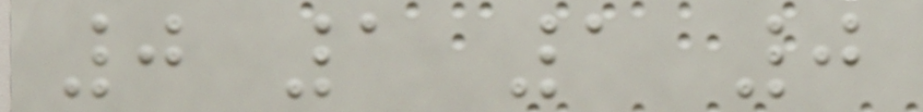0 1 1 0
